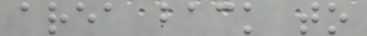area back to
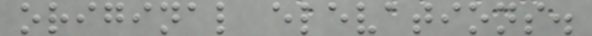original elevations.
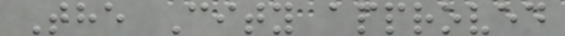The City approved
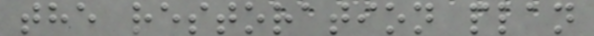the restoration plan
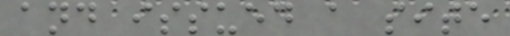and issued a site
